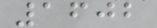1602
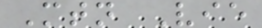Mtn Vie
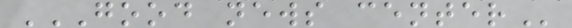GOOD NEWS CENTER
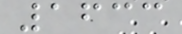1633
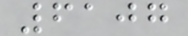6107
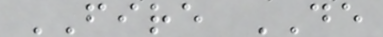FIRE DE
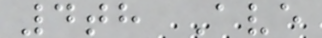4th Ave
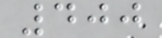400
